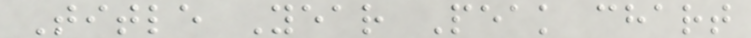Title Year Peak chart
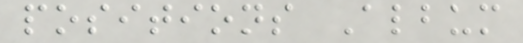positions Album
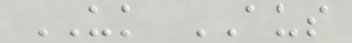UK AUS
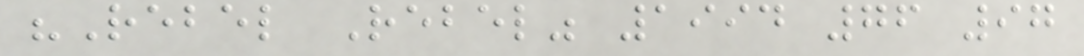"Rebel Rebel" 1994 76 97
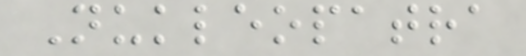Nukleopatra
